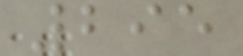295
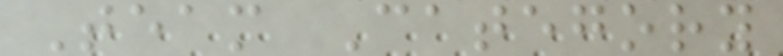Team Category
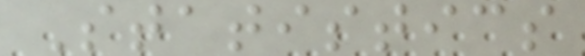Statistics
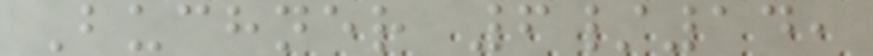Buchner 6/14,
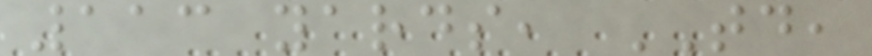113 yards, TD,
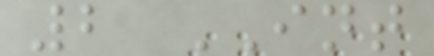2 INT
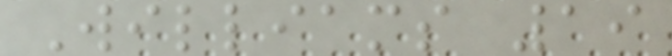Williams 19
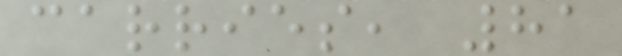carries, 81
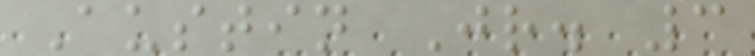Austin Jr. 3
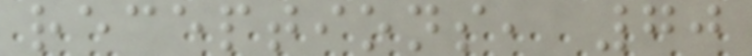receptions, 70
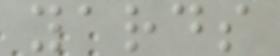yards
